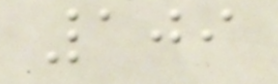109
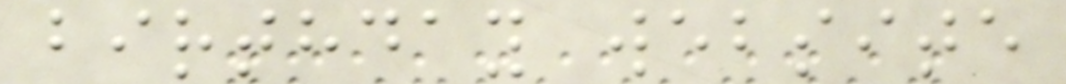birthday website
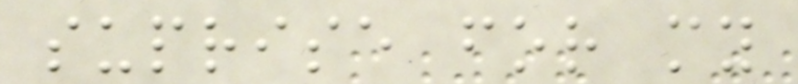suprise for my
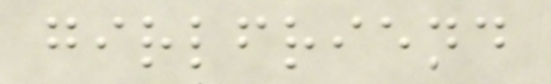girlfriend
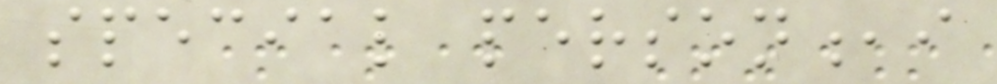special person,i
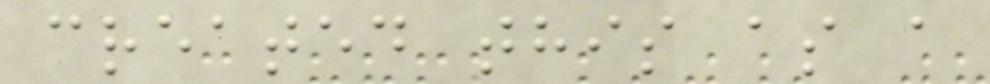created this as a
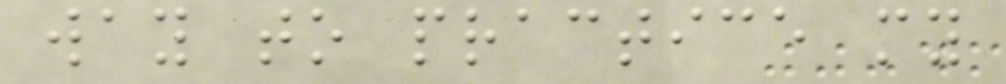way to practice my
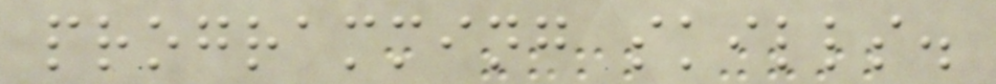programming skills.
